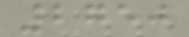2750
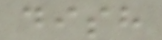dish
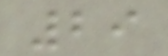29
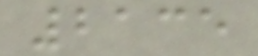2135
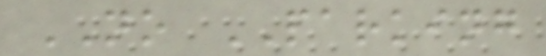NO PARKING
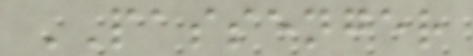PASSENGER
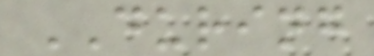DURING
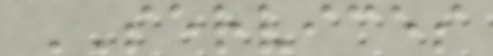SERVICES
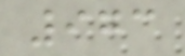973
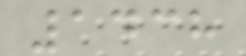1438
